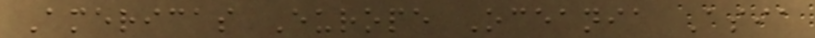Americas Europe Oceania Asia
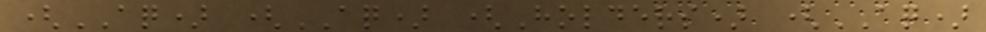(AQ) (AQ) (Holders) (AQ)
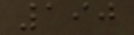190
